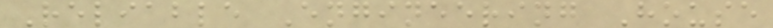Reliable Engineering House
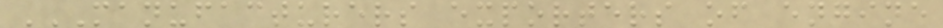MANUFACTURERS EXPORTERS OF ENGINE
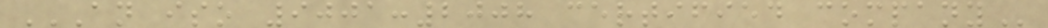AN ISO 9001:2008 CERTIFIED COMPANY
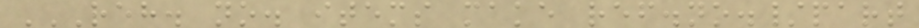REH. NO. ITEMS MAKE REF.NO./PART
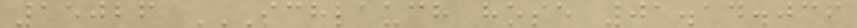15026 SCHLAUCH HOSE 01.14.036
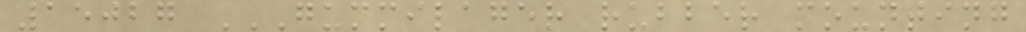15027 GUMMILAGER RUBBER MOUNTING
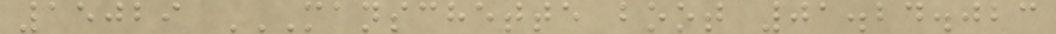15029 MANSCHETTE BOOT 01.24.023
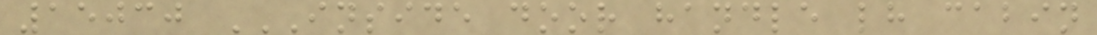15030 INSIDE DOOR HANDLE LH CABIN
